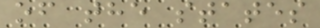of the states
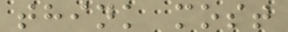think most
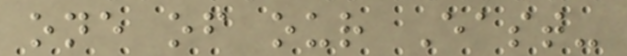one of our East-
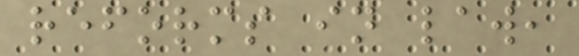reforms in law,
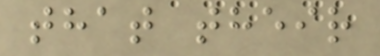that their
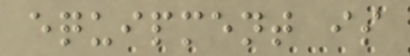equipment is
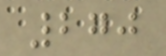270
